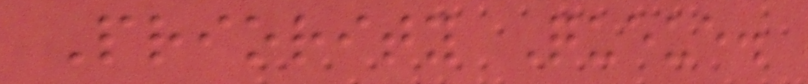Priority Queue.
